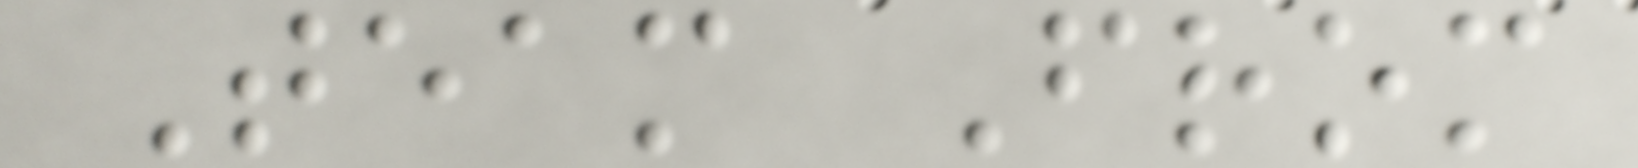Team From
